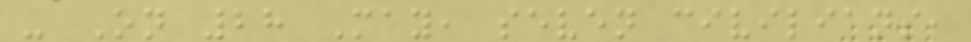- On 28 May, seven civilians,
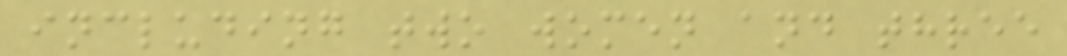including two women and three
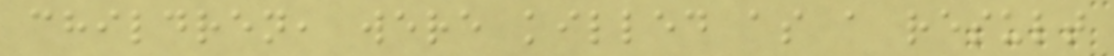children, were killed as a result
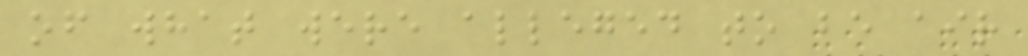of what were alleged to be air
